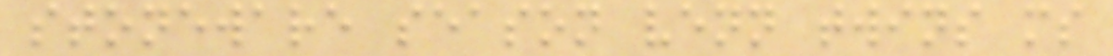stoneware season venn twins ms
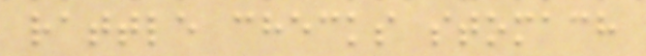rattle checks stomach
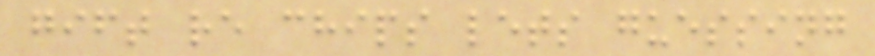gift re chips lets guessing
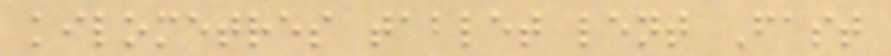kilometres tablet lent Fast
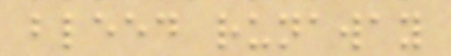bleed runaway
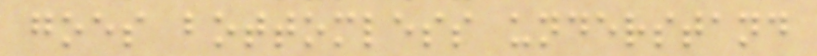goes bottomless understand
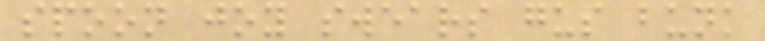spoon joy swears gus bunk
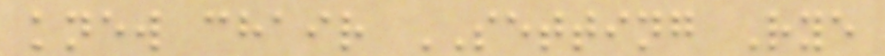knew chair SETTING Rye
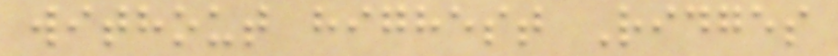without highest Ridges
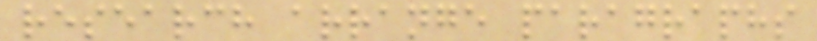research arrange paragraphs
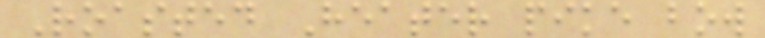Roasted Heater pike bow
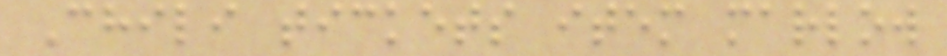Chili tickets item marlow
